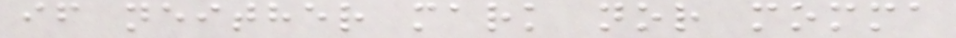if neither mark nor momma
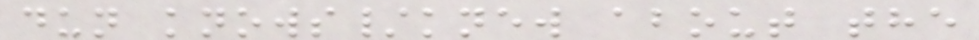dun knows/knew about the
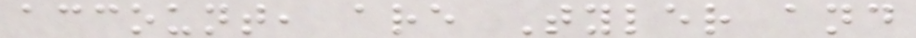account, are Tyler and
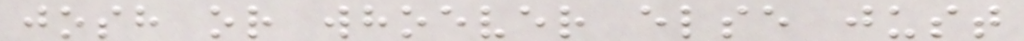josh or whoever else just
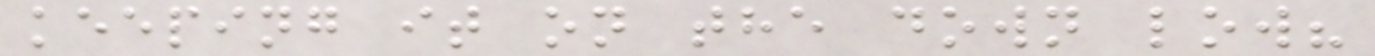keeping it on the down low?
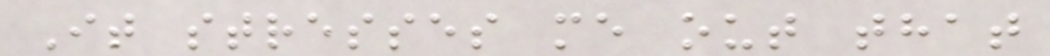It stresses me out that
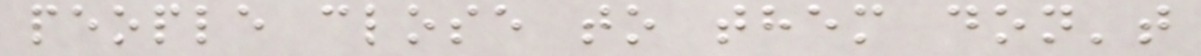people close to them don't
